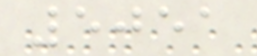5051
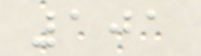101
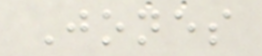Jones
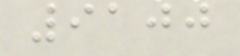9100
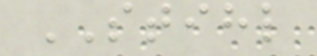STIHL
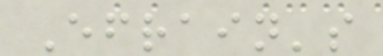Efrain's
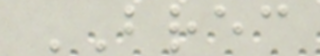BREC
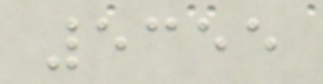5355
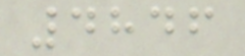4846
